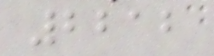2212
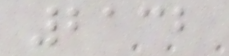2132
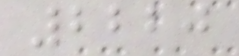2220
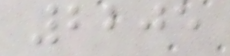2205
